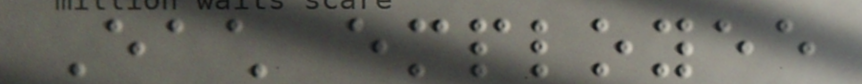Each employee
